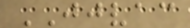JJVAC
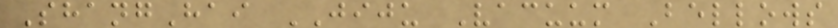ShangHai JIJU Vacuum Bellows
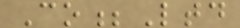Co;Ltd
